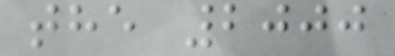the 2000
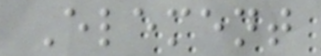Element
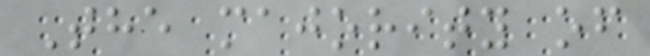The majority of
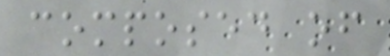composed of
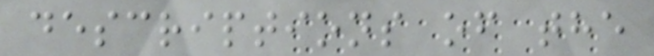descriptions of the
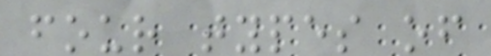four types of
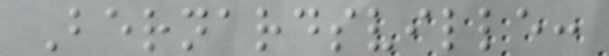Bernardsville:
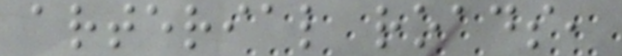arterial roads,
